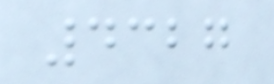4327
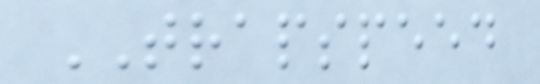TRAPSPEED
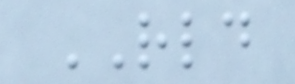RLD
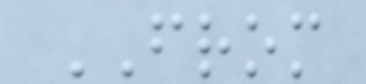FROM
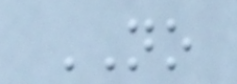NO
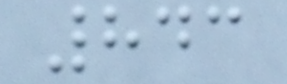843
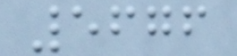5676
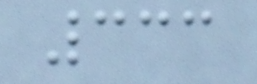333
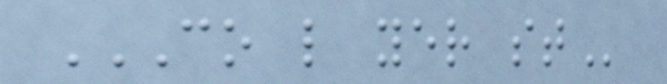CO L YER ST
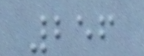256
